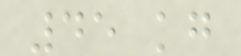45 kg
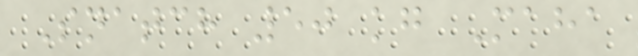Snatch 50 kg Maha
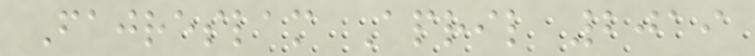Fajreslam April 2019
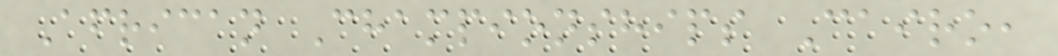African Championships Cairo,
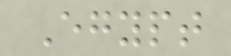Egypt
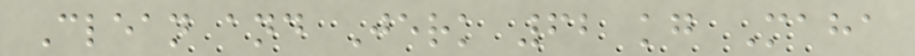Clean and Jerk 62 kg Maha
